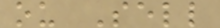ou Sell
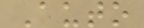Auto
